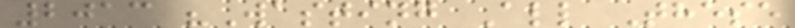2013 "Wasting All These
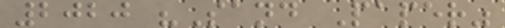2020 "Sand Paper"
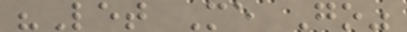"Let Me Go"
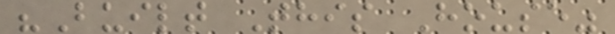"Built This House"
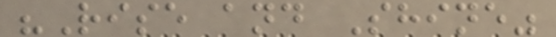"Rise and Shine"
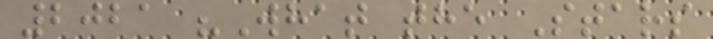2021 "What the Stars
